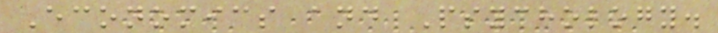Economics and Psychology.
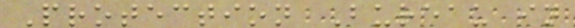Protection Bureau in
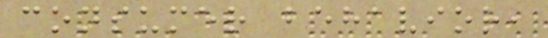consumer behavior,
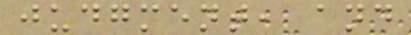judgment, and
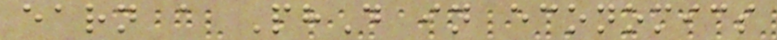earn a PhD in economics
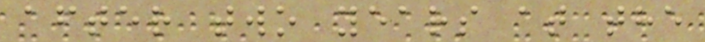after two years at the
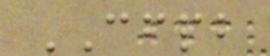CFPB
